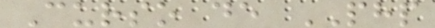Curso de PHP
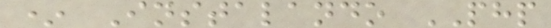* Instalando PHP
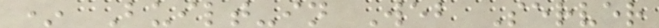* Built-in Web Server
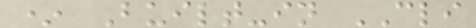* Built-in CLI
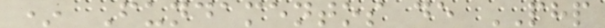* Fundamentos de PHP
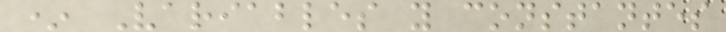* Variables y constantes
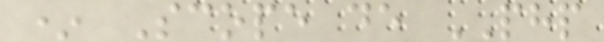* Scope de PHP
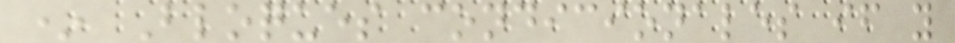* Bloques condicionales if y
